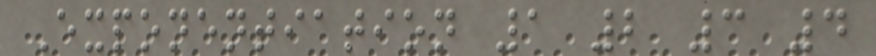Exponentiation 1 2 3 4
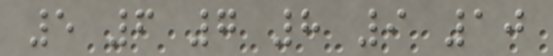5 6 7 8 9 10
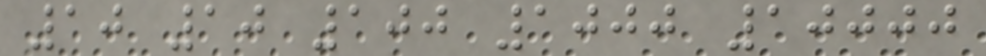10 10 100 1000 10000
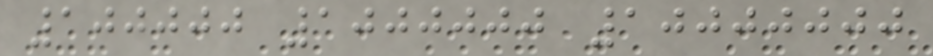100000 1000000 10000000
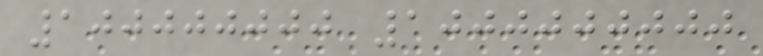100000000 1000000000
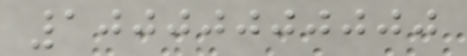10000000000
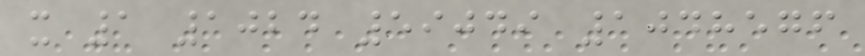x 1 1024 59049 1048576
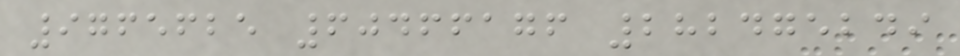9765625 60466176 282475249
